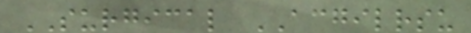SURGICAL ACGILRSU
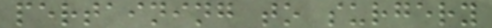pertaining to surgery
